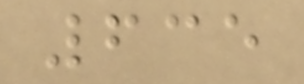635
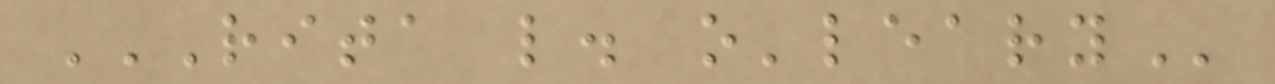RITA L. O'LEARY
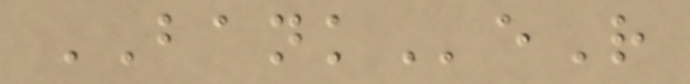BANKeR
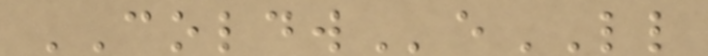COLDWeLL
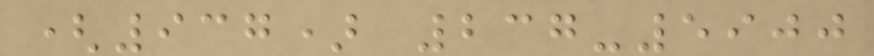(937) 237-5900
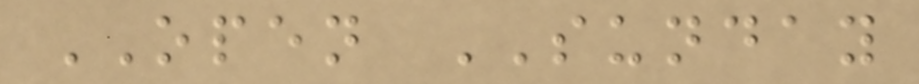OPEN SUNDAY
